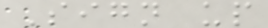Sign up
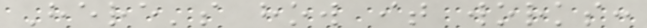Here's how it works:
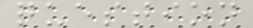question
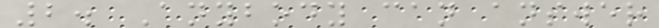2. Anybody can answer
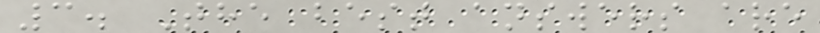3. The best answers are
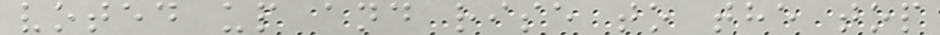voted up and rise to the top
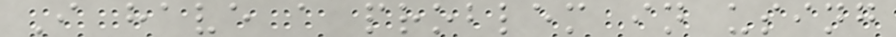I have a problem in using
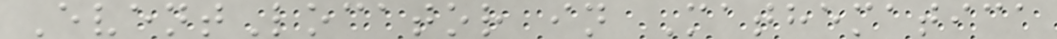EventLocator in Mathematica
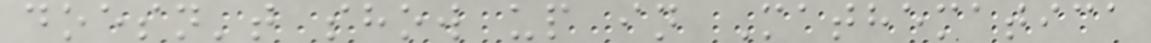doesn't show up in Mathematica
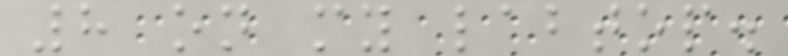8 on my labtop.
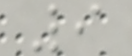9
